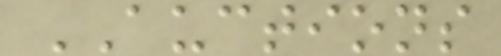AUCTIONS
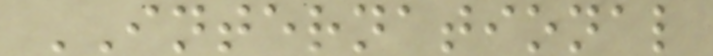INTERNATIONAL
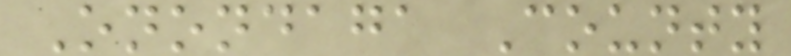Onondaga County
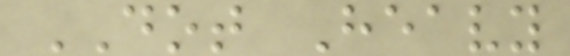DOT Heavy
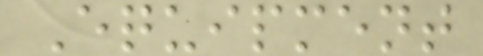Equipment
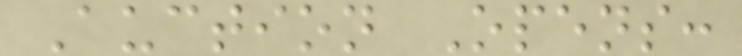Auction Opens:
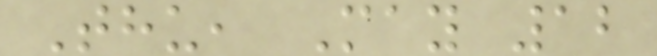Thu, May 12
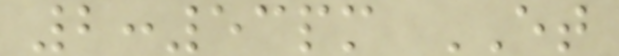2:53pm ET
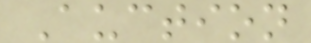Auction
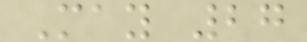May 27
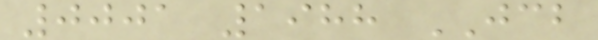0001 1988 JCB
